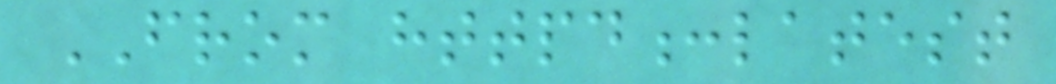FROM httpd:latest
